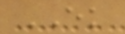EK
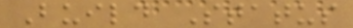Build Status
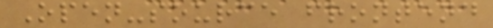Open-source frontend
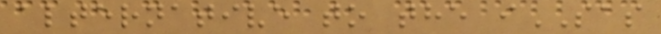alternative to the iSAS
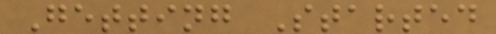Getting Started
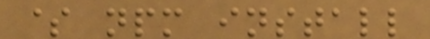$ npm install
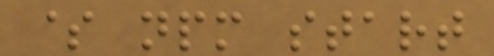$ npm start
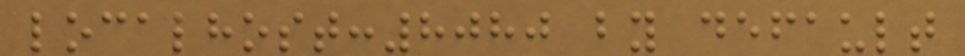localhost:8080 by default
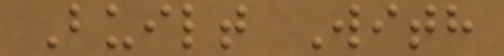Built With
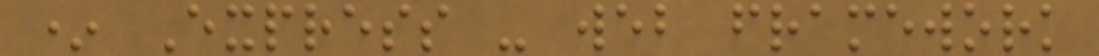* Express - web framework
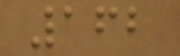162
